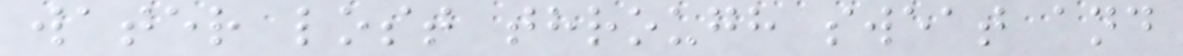water lost through sweat and
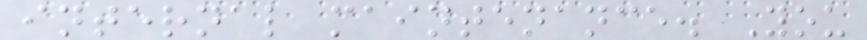internal maintenance. You
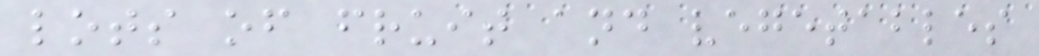lots of fruit and vegetables
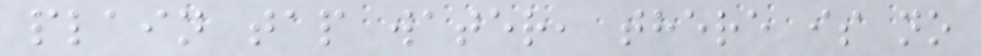plain tap water, there is no
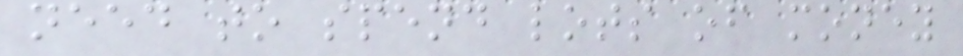need to spend lots of money
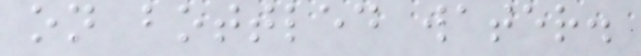on bottled water.
